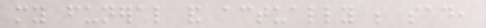my funeral and actually be sad,
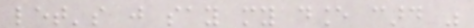let's just say my dance card was
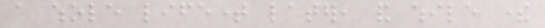a whole lifetime later, and while there
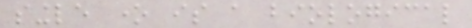single one is a biological
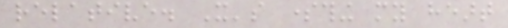relative. It's something my heart
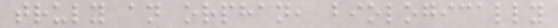truly an orphan, biologically
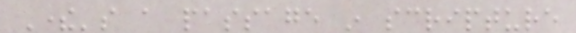There's a passage in scripture
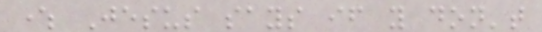where Jesus says if you don't
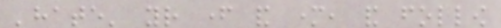'hate' your father and mother, and follow
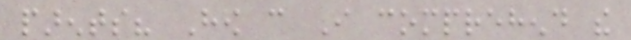parents? How can I comprehend the
